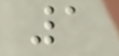1
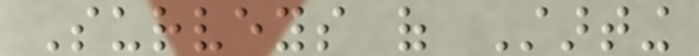Surveys of Starting
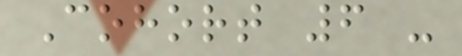Cohort 6 -
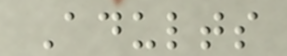Adults
